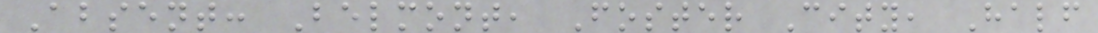Absent: Belmont, Foster City, Half
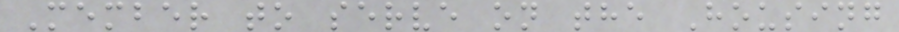Member to serve on the Housing
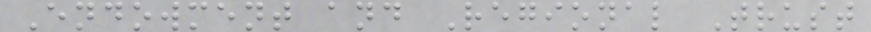Endowment and Regional Trust
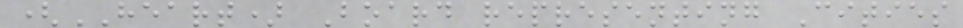(HEART) Board representing Cities
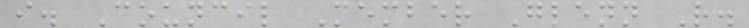i. Council Member Glenn R.
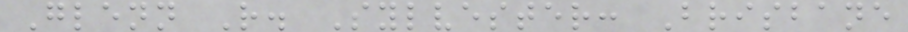Glenn R. Sylvester: Brisbane
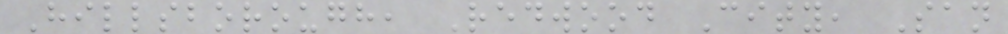Hillsborough, Redwood City, San
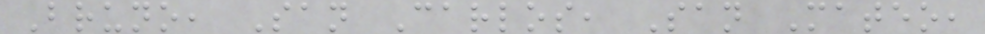Bruno, San Carlos, San Mateo,
